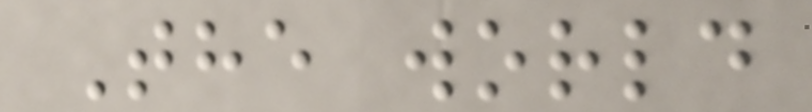The world
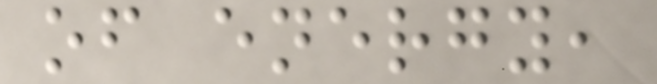of energy,
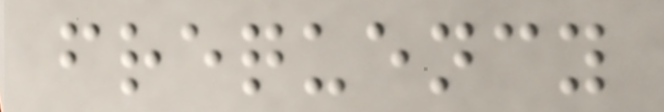frequency
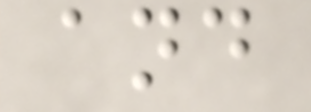and
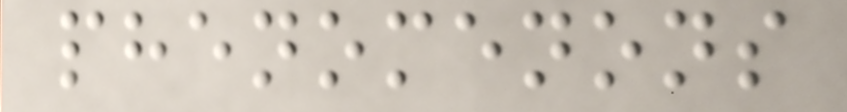phenomenons
